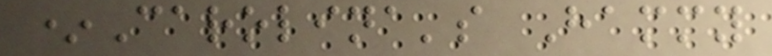*Carolina's Hammy
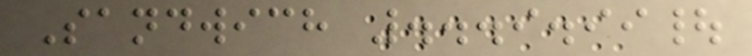Sandwich ...9.99|
